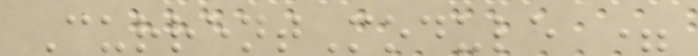CurrentModule =
